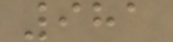981
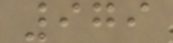979
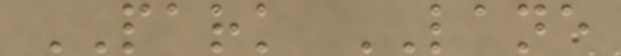PARK LANE
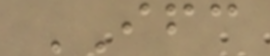IFC
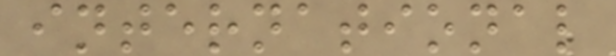international
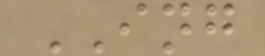ING
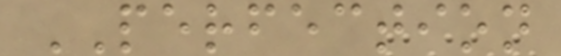PERFECTION
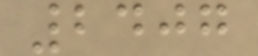2407
